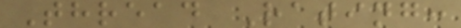Thread Rating:
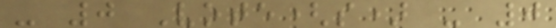- 0 Vote(s) - 0
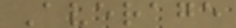Average
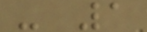- 1
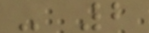- 2
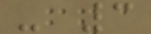- 3
